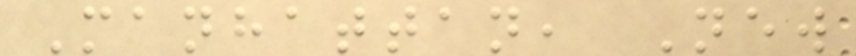Manhattan, New
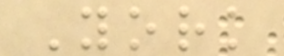York
